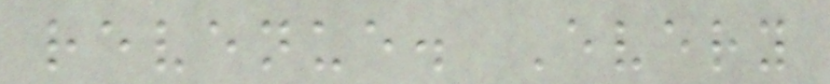revenue. Every
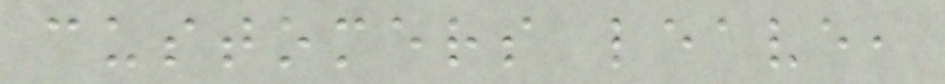customers leave,
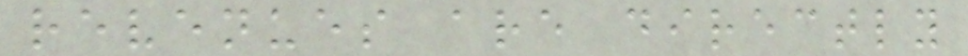revenues are directly
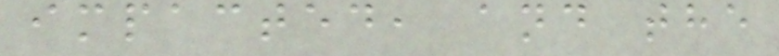impacted, and the
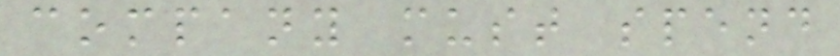company must spend
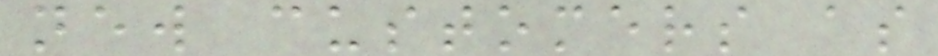new customers as
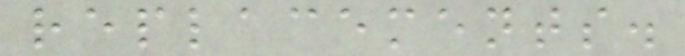replacements.
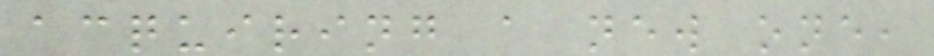acquiring a new one,
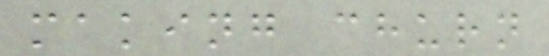making churn
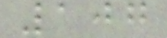107
